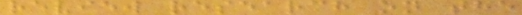review research on the
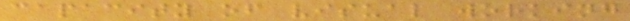capacity of visual working
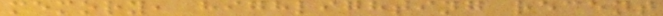memory, highlighting recent
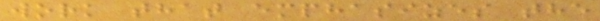work that emphasizes the
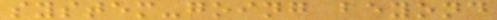system-going beyond
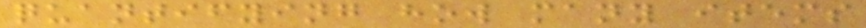quantifying how many items
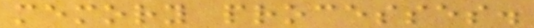memory processes.
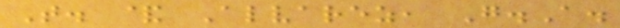T. & Alvarez, G.A.
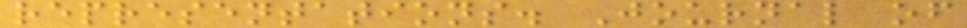representations. Journal of
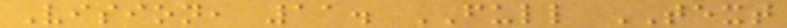Vision, 11. FULL TEXT
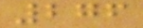276
